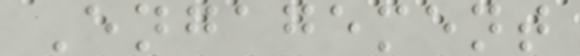Engagement
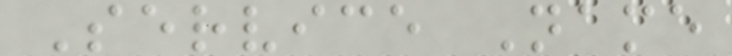Service Name
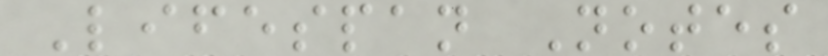Lifespan Notes
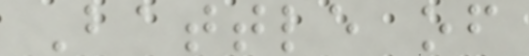Battle of
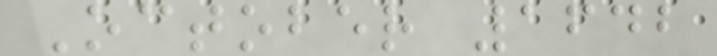October 1642
